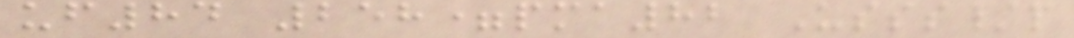uf84 258=pma82 Usss/p
